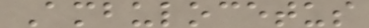Ambulocetus
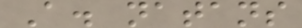A. natans
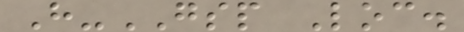H-GSP Loc.
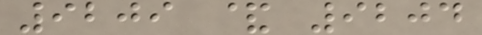9209 & 9204
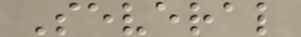Several
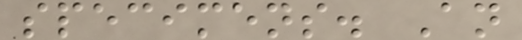specimens. An
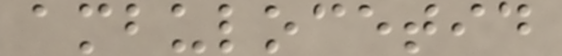ambulocetid
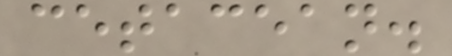cetacean.
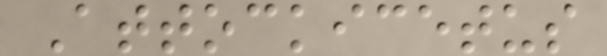Attockicetus
